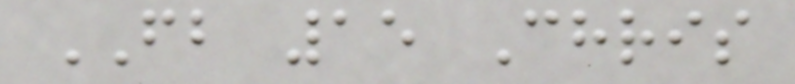FB 15 Chris
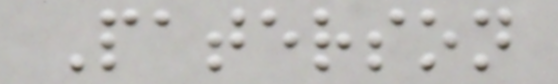Paterson
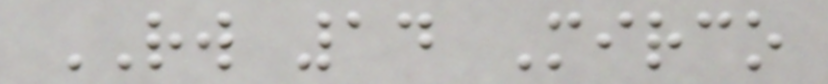RW 14 Mirco
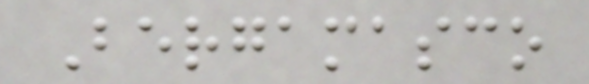Bergamasco
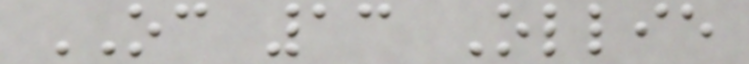OC 13 Ollie
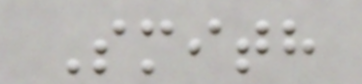Smith
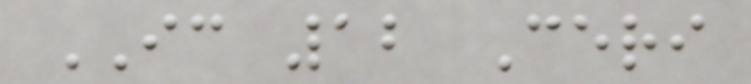IC 12 Ceri
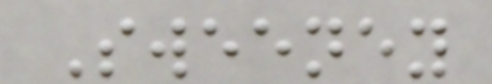Sweeney
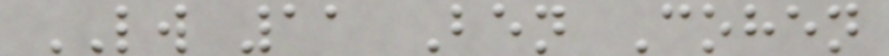LW 11 Ben Cohen
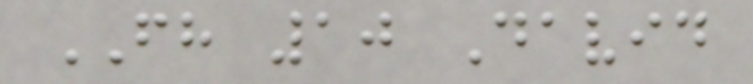FH 10 David
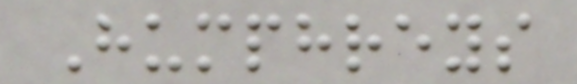Humphreys
